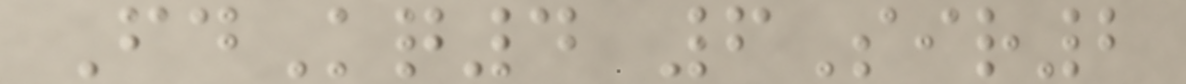FdKq4 6Sir2
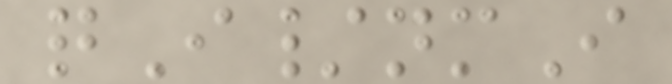qI/nmI
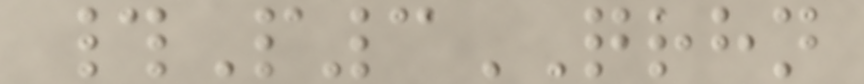#P3QRHN
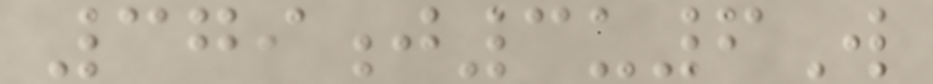379j3u6W
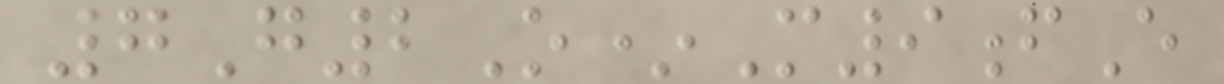7G2O*M9fE
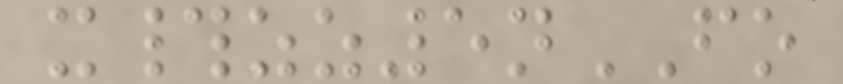x#zz5nFO
